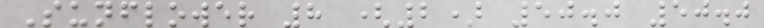Sunflower 8 (2) 50.0 50.0
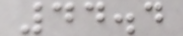44.4
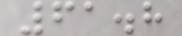61.8
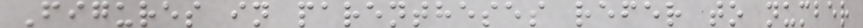Figures in parentheses refer to number
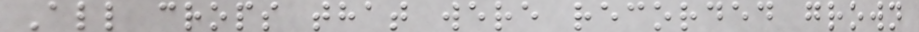All crops that were recorded grown
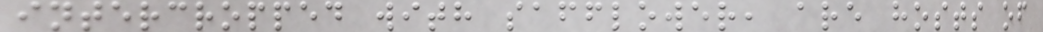intercropped with safflower, are hosts of
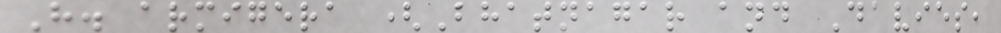H. armigera (Bhatnagar and Davies,
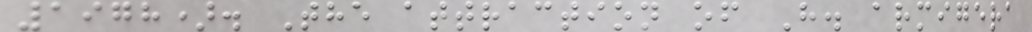1978). The attraction of H. armigera
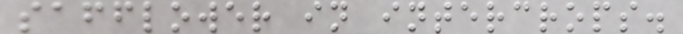safflower in intercrops.
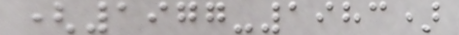(1977-1983)
